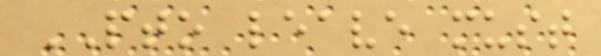PTO leave must
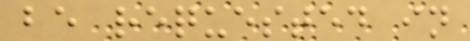be requested in
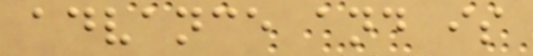advance and is
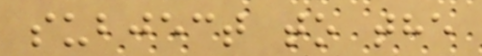subject to the
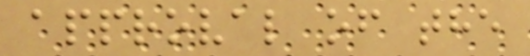approval of the
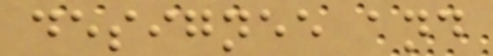designee and
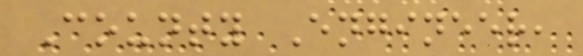County Engineer,
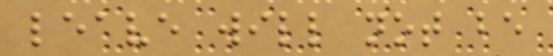leave will not be
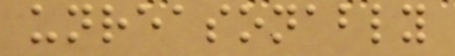unreasonably
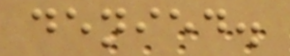denied.
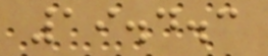19.4.3
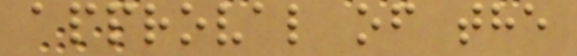approval of the
